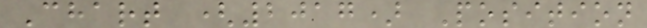Chart (2017) Position
